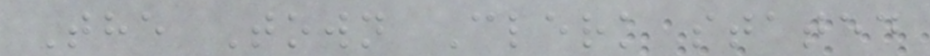The Town Clerk stated
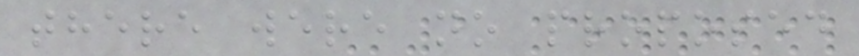there were no proposed
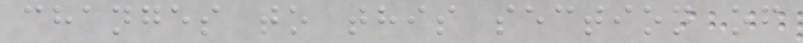changes to this section of
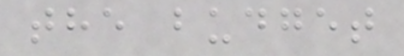the budget
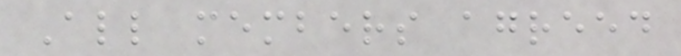All members agreed
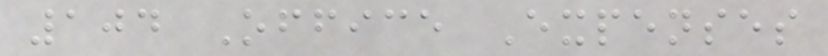104 Office Expenses
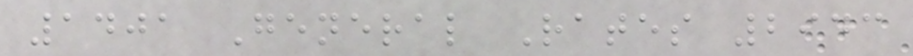1401 General Rates 2943
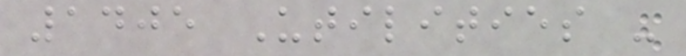1405 Utilities -
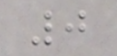0
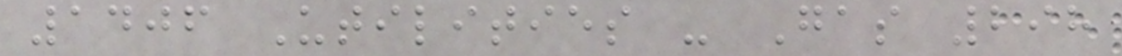1406 Utilities - Gas 298
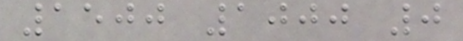1500 1000 0
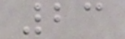23
